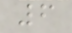6
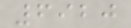6920
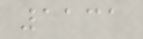1131
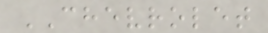CHEVROLET
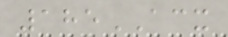185ACX
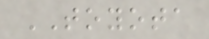TOYOTA
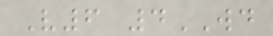V6 4WD
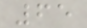65
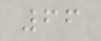66
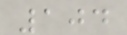104
